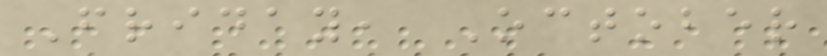Friday, October
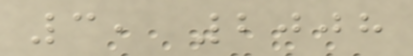3, 2008
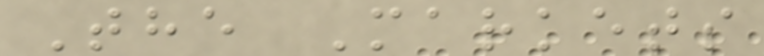The Markets
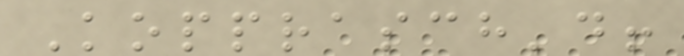Kopprasch'd!
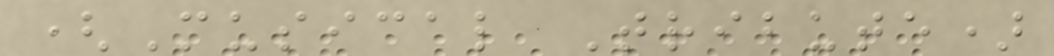(Musical Tribute)
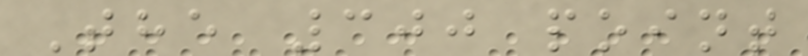The 300 point
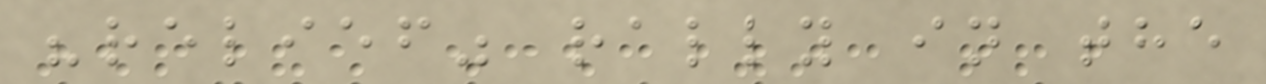"relief" rally in the
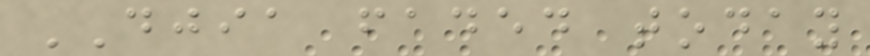DJIA faded today
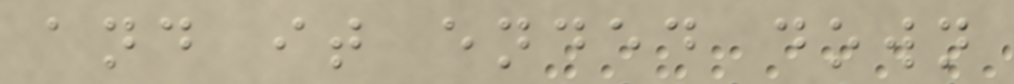and it ended down
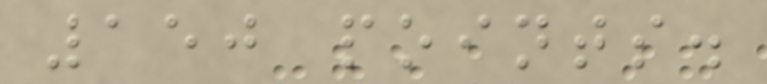150 points.
